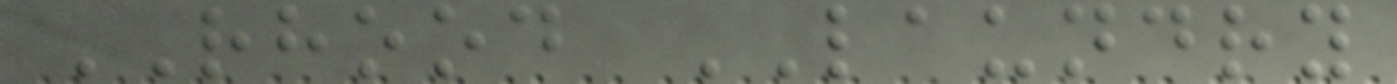RHOOD LAUNDRY
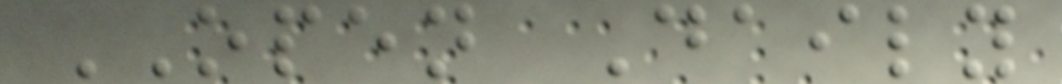OPEN Daily
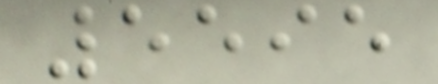5595
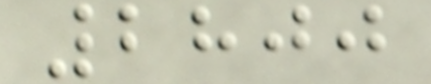2800
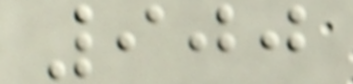900
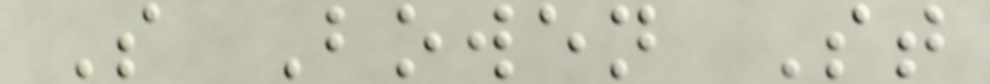S Bowen St
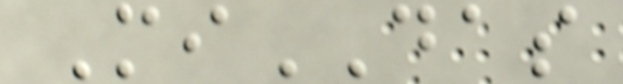MiDAS
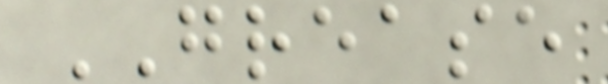GREASE
